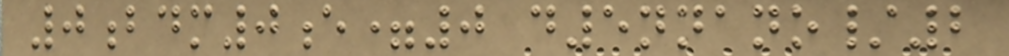0bdm0e=0 d5nnano/2
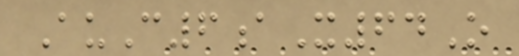AuC6aX64O
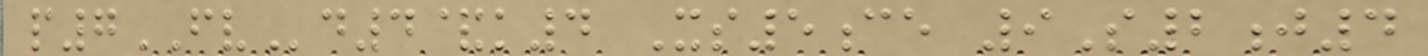p7FVd4&k4 Xs5ce 9S2j4
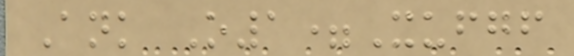Ank O1=Xufgf
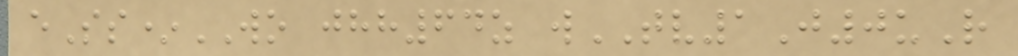eSs*WO jhh64z wTV1J0uR
